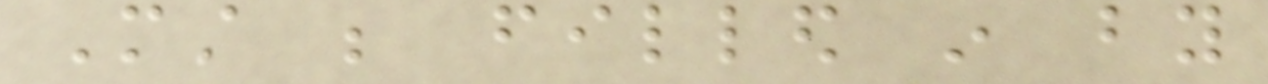Must be filled in by
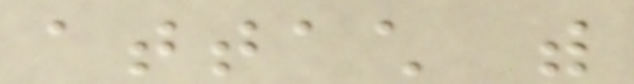attach with
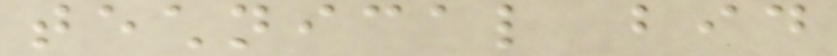technical bid
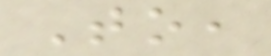To,
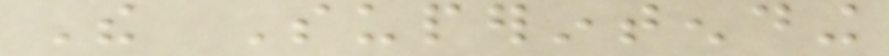The Superintending
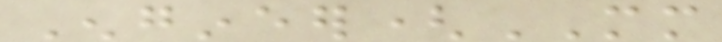Engineer(MM
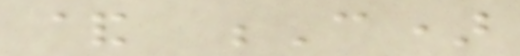& C)
